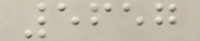5657
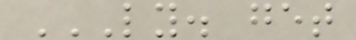LY. GET
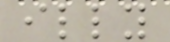illy
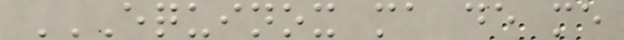EQUINOX MA DE ME
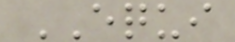EQUI
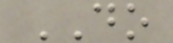DO
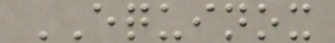EQUINOX
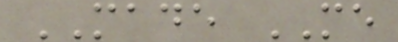MADE ME
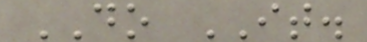DO IT.
